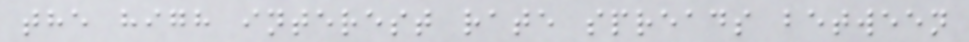the high interest rate spreads between
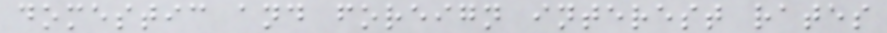domestic and foreign interest rates
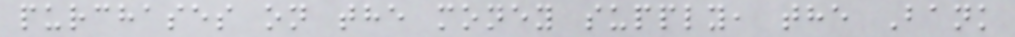purchases on the money supply, the Bank
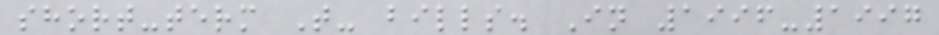short-term T- bills. In 1996-1997
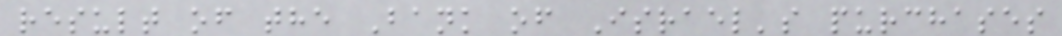result of the Bank of Israel's purchases
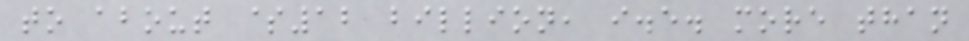to about $12 billion, i.e. more than
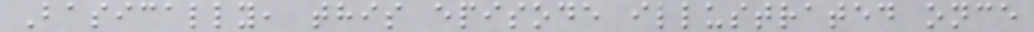Basically, this episode illustrated once
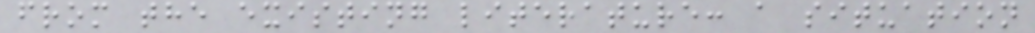from the existing literature: a situation
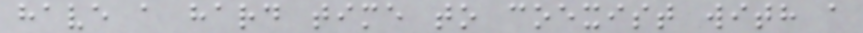have a hard time to coexist with a
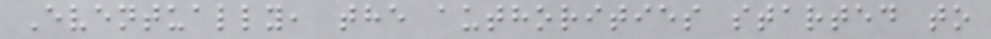Eventually, the authorities started to
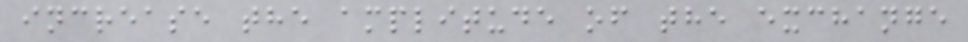increase the amplitude of the exchange
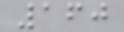160
